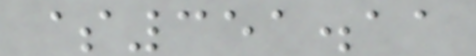$351.11
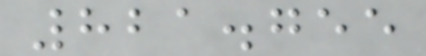821.755
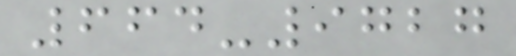664-9727
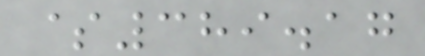$389.17
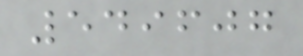549607
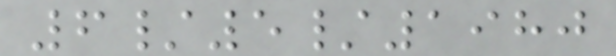6/5/1980
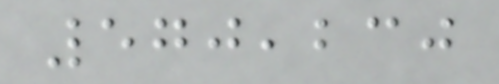570,230
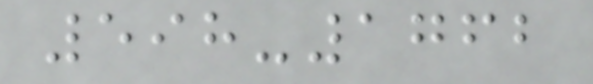598-1762
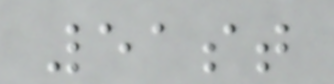51st
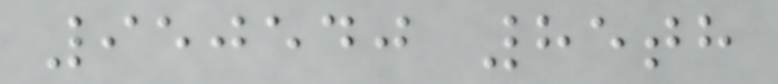950540 85th
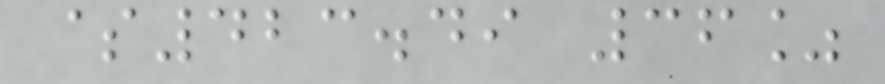$423.49 36%
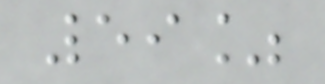59%
